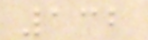132
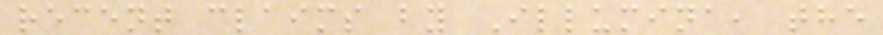recent claims by Illumina, the
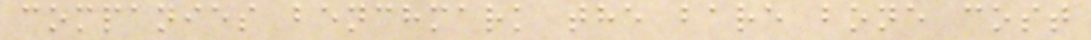companies benchmark the bare bone cost
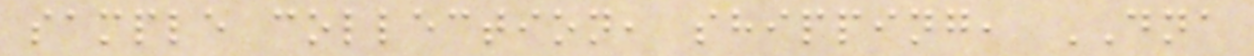sample collection, shipping, DNA
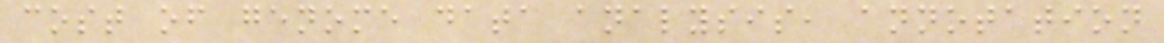cost of genome data analysis, annotation
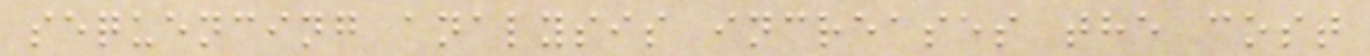sequencing analysis increases the cost
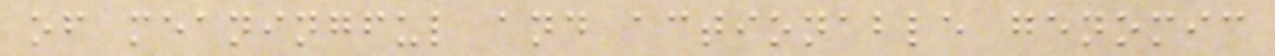of meaningful and actionable genomic
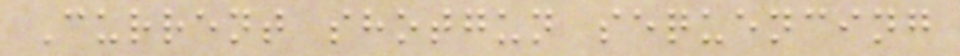Current shotgun sequencing
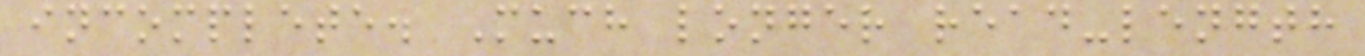incomplete. Much longer read-length
